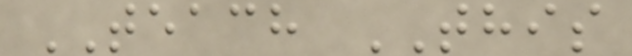TEACH THIS
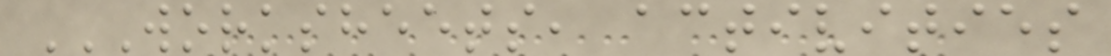WORKSHEETS, ACTIVITIES
